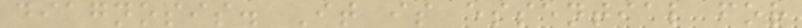diagnosis. It is essential for
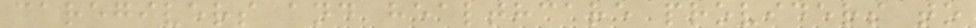caregivers and healthcare providers to
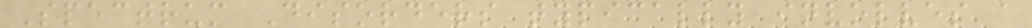Spectrum Disorders typically involves a
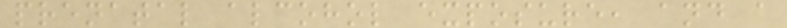prenatal alcohol exposure, and a
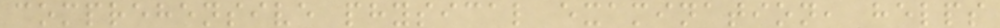comprehensive physical examination, helps
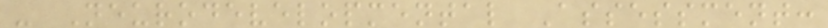- Neurodevelopmental Assessment:
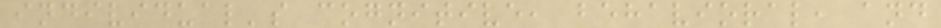individual's cognitive, behavioral, and
